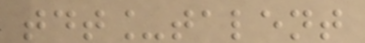tdt_talent
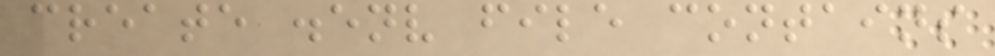create .env file contains
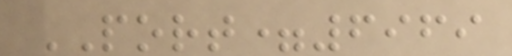PORT=6969
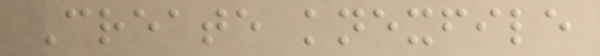Create knexfile
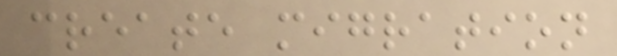create migration
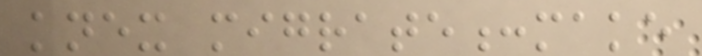knex migrate:make
